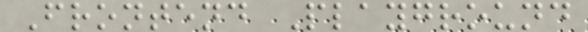Frontend Playground
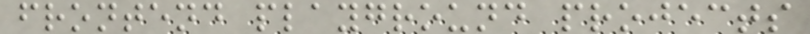frontend playground projects
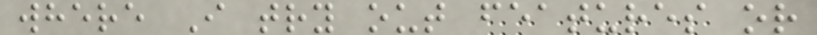where I try out features or
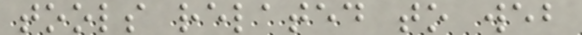tools related to web
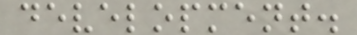development.
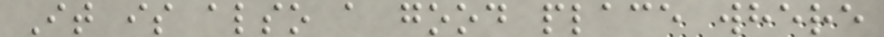It is also a good place where
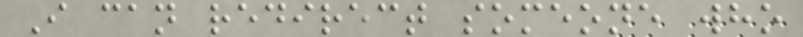I can redirect someone who
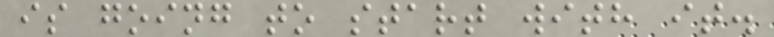is going to start with it.
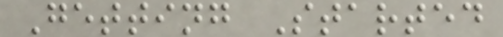Getting Started
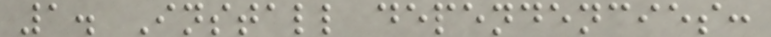1. Install dependencies:
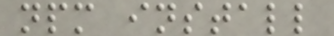npm install
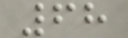68
